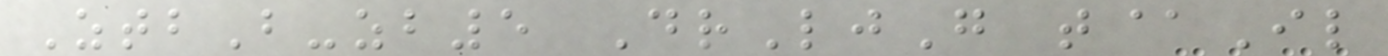ZtbB-zb5 DrLjG t@Il
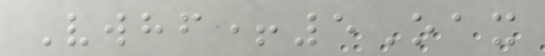Vwhf+5Oax
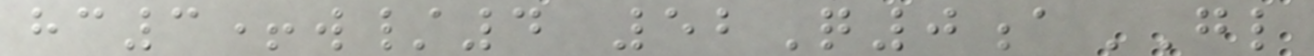hc3+w/4 52Q0aGL
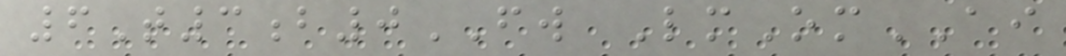6T3b0FW LmOmAI
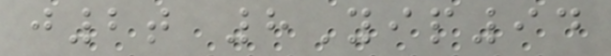j2t 8Yip94
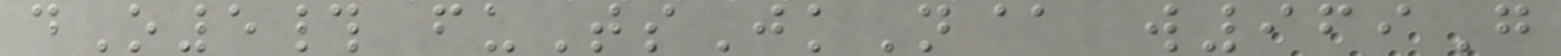dO5# fuTsJkN@ w969G
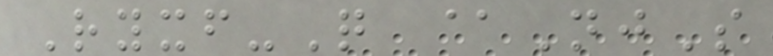Ryxf-Q @NjS
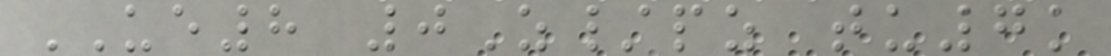UE8 0Z/pz tu7k
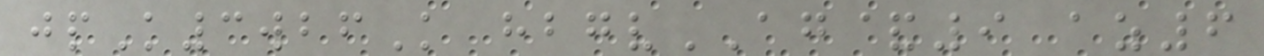jpK3wbfK hbgvAG&9 az6
